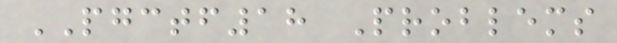PGCTF18 Problems
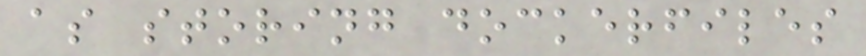as storing dockerfiles
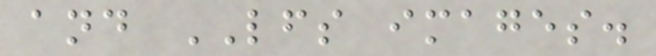and LFS images.
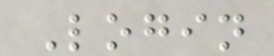Login
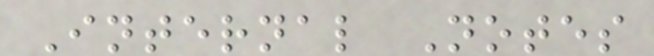Internal Notes
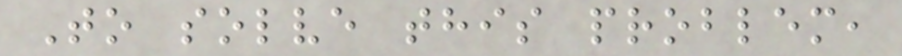To solve this problem,
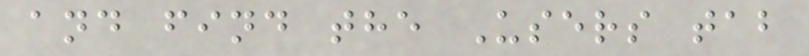and find the Users tab
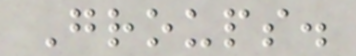Groups.
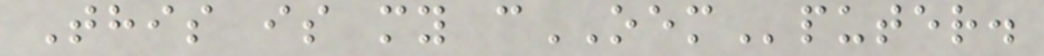This is my cOEMputer.
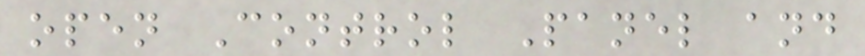open Control Panel and
